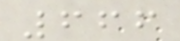666
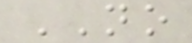NO
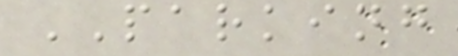PARKING
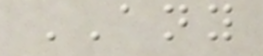ANY
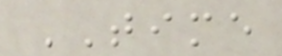TIME
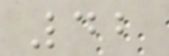42
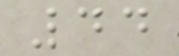44
